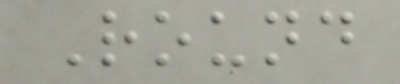Round
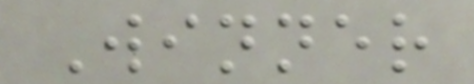Winner
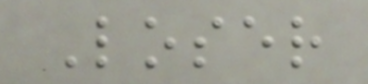Loser
